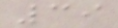39
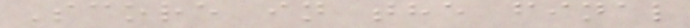Score in the final
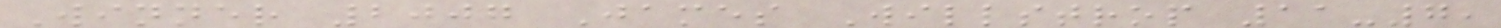Winner 2007 James Willstrop 11-7,
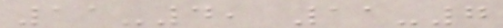11-4, 11-7
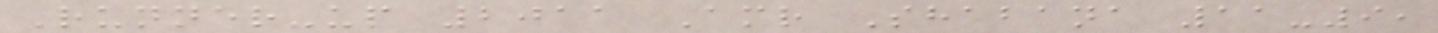Runner-up 2011 Amr Shabana 11-9,
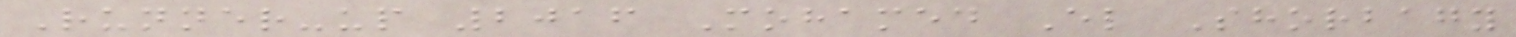Runner-up 2016 Mohamed El Shorbagy
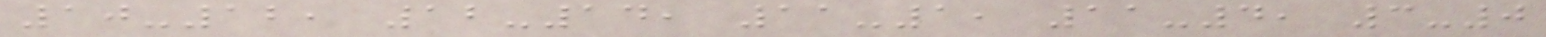10-12, 12-14, 11-1, 11-4, 3-0
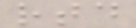rtd
